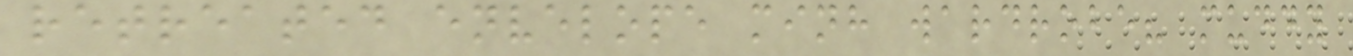retreated envelope minh wardrobe? muddy
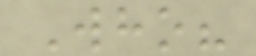Who?
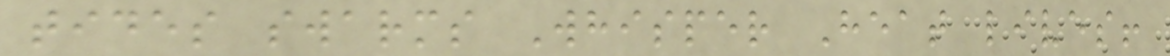tides swarms Whisper Heat lives!
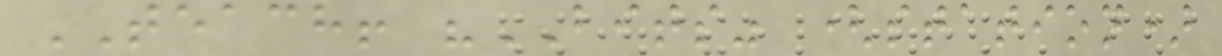TEACH! "BITS" (station)
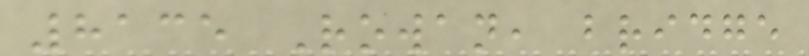8135 Rowan, bridge
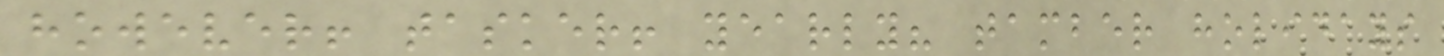however! tasker! yearly? tamber holidays
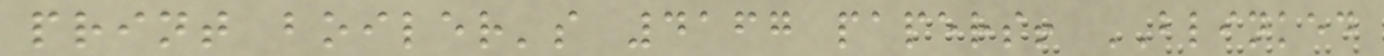print boiler's 4167 papers! BLINKED
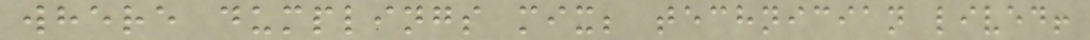where dumplings mix; technician lived!
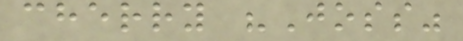cherry "Joss"
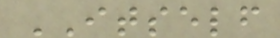ITSELF
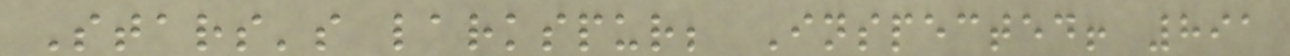Stars's larkspur; Inspected! 891
